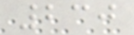230
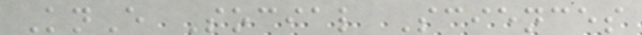KnE Social Sciences
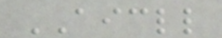AICLL
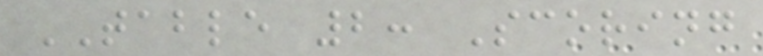TABLE 2: Scoring
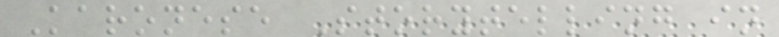Karonese Storytelling in
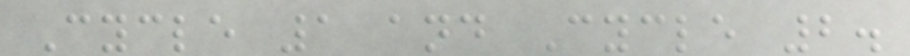Cycle 1 and Cycle 2.
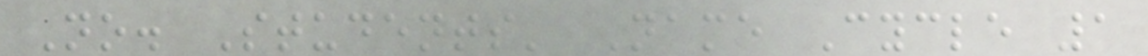No. Students' Name Cycle 1
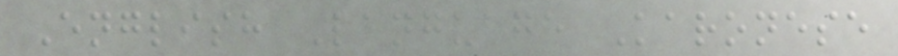English Language Karonese
